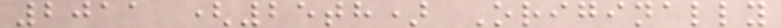2011 (25th) Originally
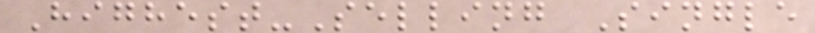Highest-Selling Single
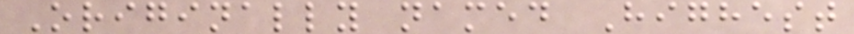Originally named Highest
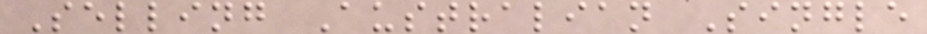Selling Australian Single
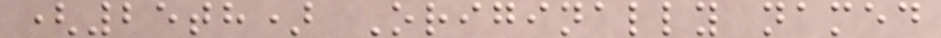(25th) Originally named
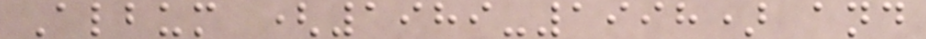Album (1989-1998) and
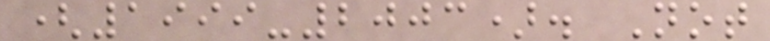(1999-2003). Not
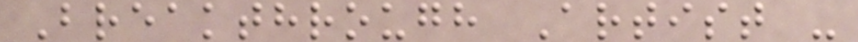Breakthrough Artist -
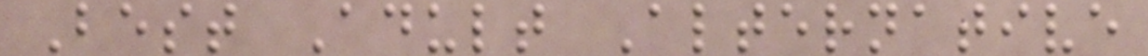Best Adult Alternative
